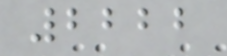2222
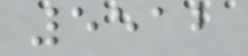5512
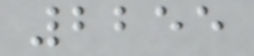2255
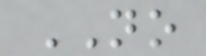NO
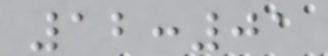12:01
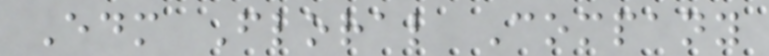Edm Floral Company
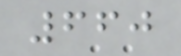660
